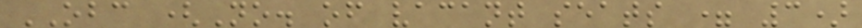OBC (No. of vacant seats = 3)
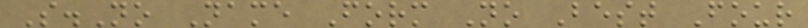S.No Name Form No Best Four
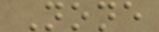None
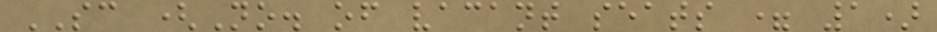SC (No. of vacant seats = 1)
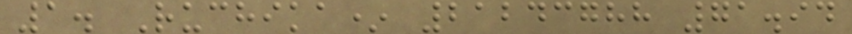1. Ruchika* 21243788 71.94
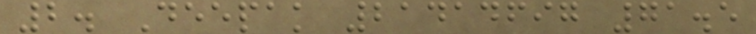2. Deepak 21414697 71.5
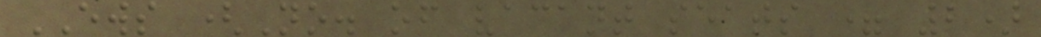EWS (No. of vacant seats = 2)
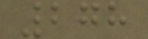278
